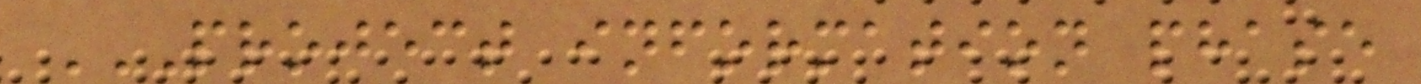PROJECT INFORMATION PHASE
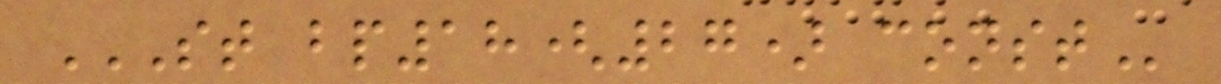ST BP18(27) CONST
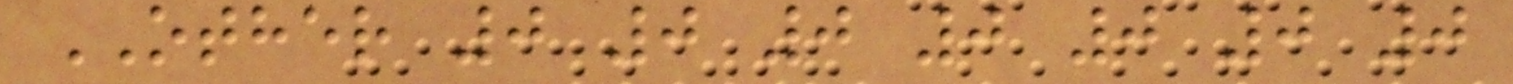OTHER 0 0 0 0 0 0 0
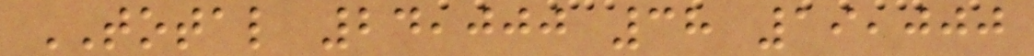TOTAL 24,000 38 19,000
